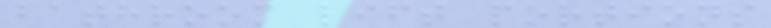bathroom lift portions
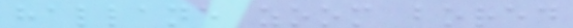hallane zoom bored
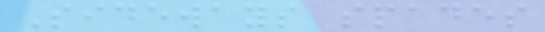Sideways spades
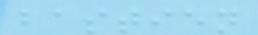bastien
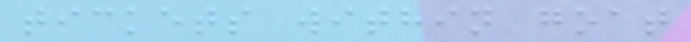tickets within goat
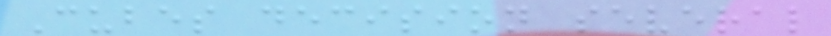Cubes decision several
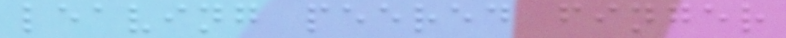leaving peered finger
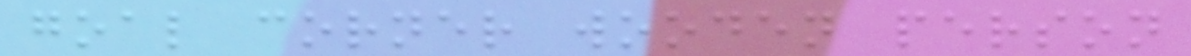goal corner wooden person
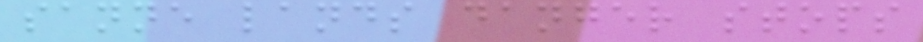sanne lands danger stops
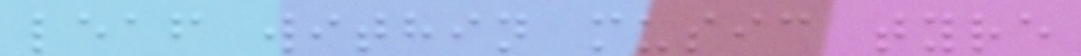leaf within music tyre
